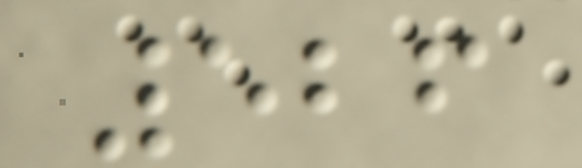526
